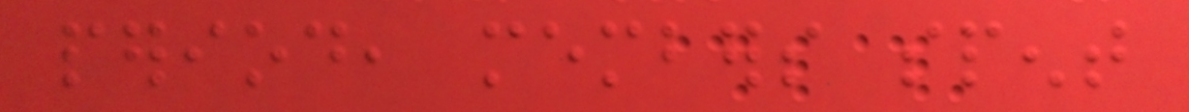period, members spent
